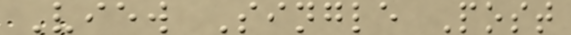View Single Post
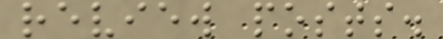review posts.
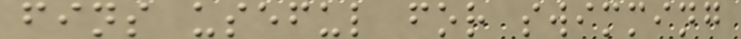fins useful for swimming
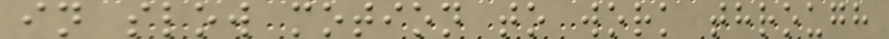in slow motion to work through
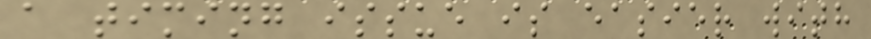a timing issue is easier with
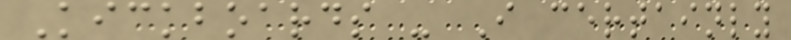Kickboards - I certainly
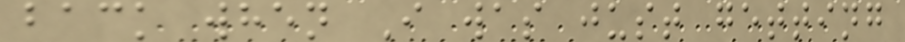back when I was just getting
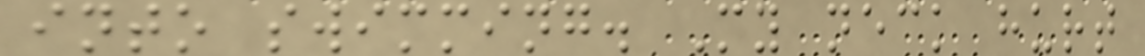into swimming. My neck hurt
